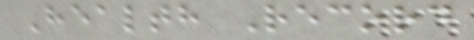Health Record
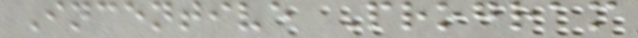Incentive Program
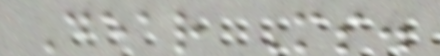Dear Ms.
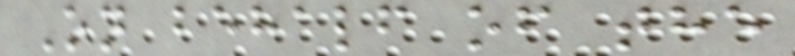On behalf of the
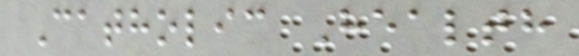Catholic Health
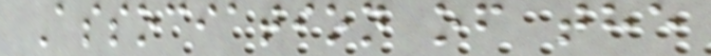Association of the
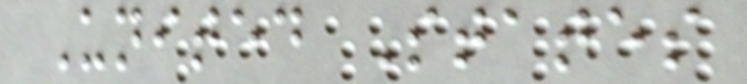United States
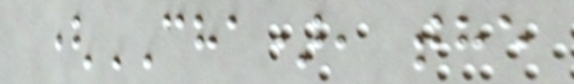(CHA), the
